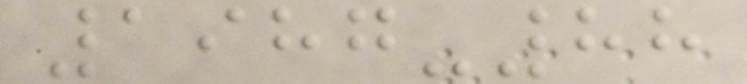1987-88
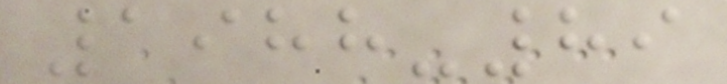1988-89
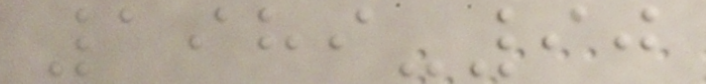1989-90
